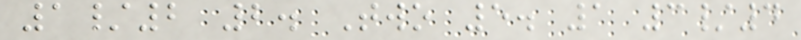1/2 2. Two 5. 1 3/4
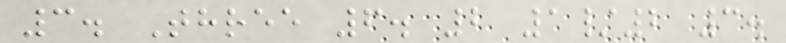3. Three 6. 2 1/2 3.
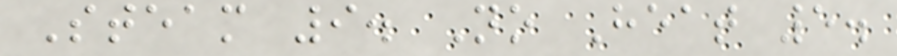Steam 9. No Heat 5.
